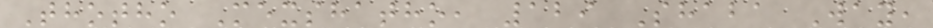Thotho Mexshatho, 129 Shaba Way,
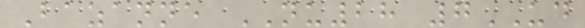Bazanne NU28 7UD
